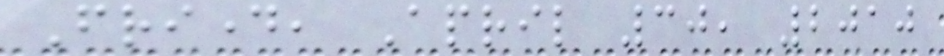Friday, April 30, 2010
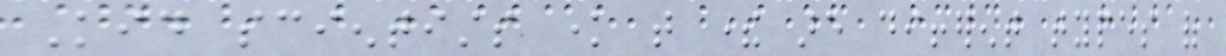Kid scientists know that there are different types of
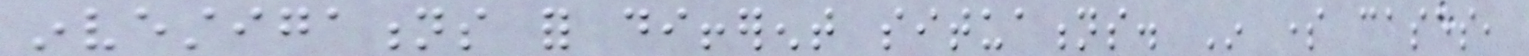investigations for different situations. In some cases,
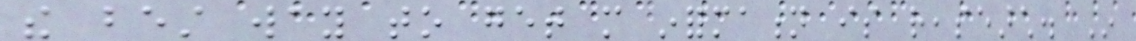the best way to get more information is reasearch. In
